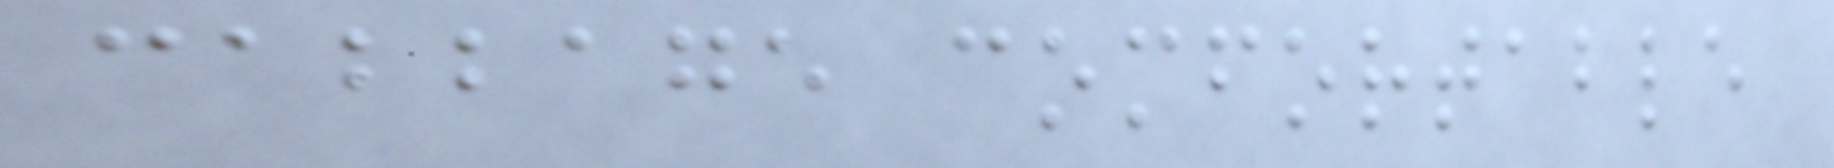cabbage comfortable
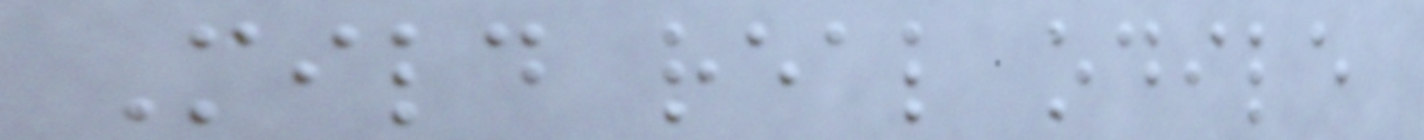Mild real odile
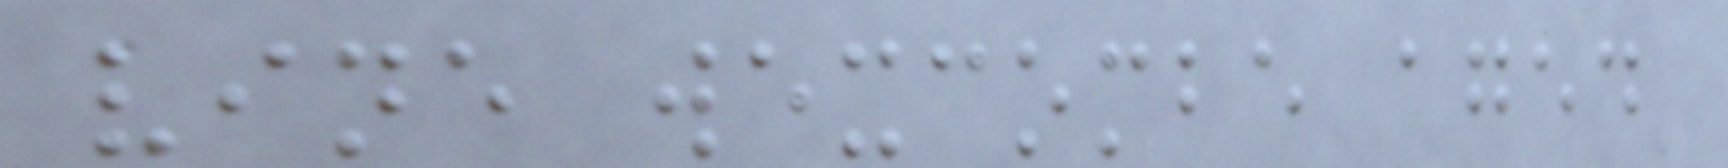vine wexcombe aged
